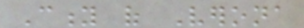City of Verona
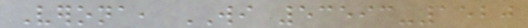Verona, WI 53593-1520
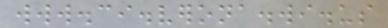www.ci.verona.wi.us
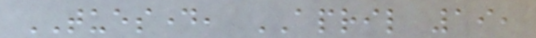TUESDAY, APRIL 19,
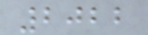2022
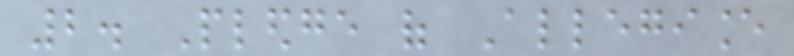2. Pledge of Allegiance
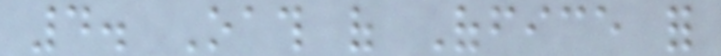4. Oath of Office for
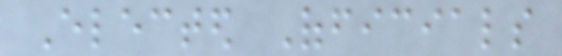Elected Officials
